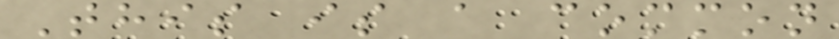This is a common
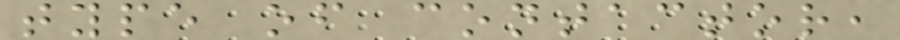type of contactor,
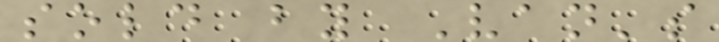sold by Van's
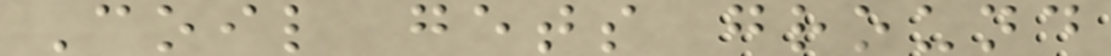Coil gets ground
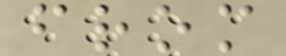from
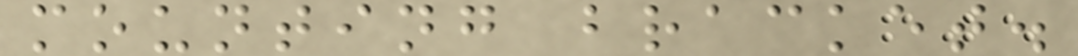mounting bracket.
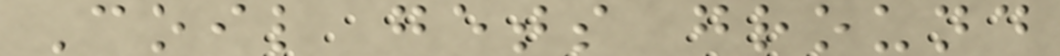Coil gets ground
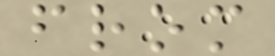from
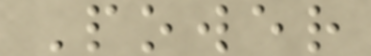Power
